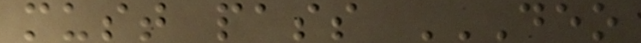must pass DEO
